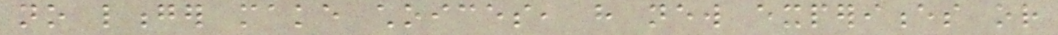no longer make choices, have new experiences or
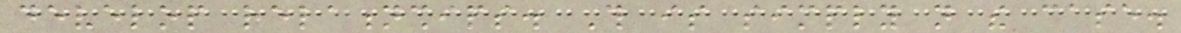develop relationships. This is simply not the case.
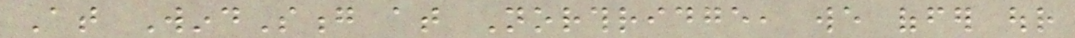At WindSong at Northridge, we offer our
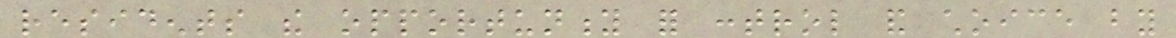residents the opportunity for control and choice by
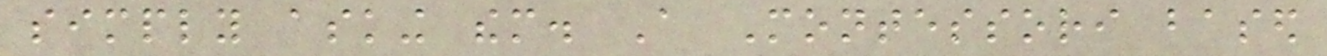simply asking them. A Montessori based
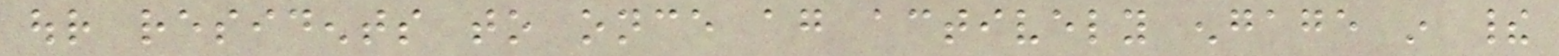our residents to once again actively engage in their
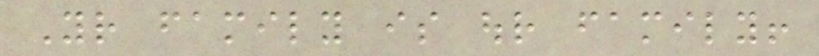Your family is our family!
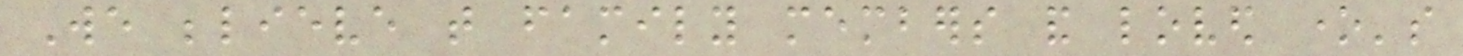We believe that family members and loved one's
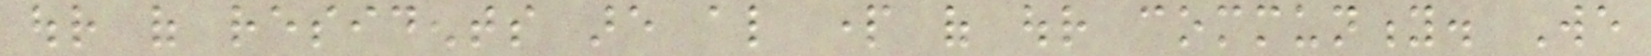our of residents are also part of our community. We
